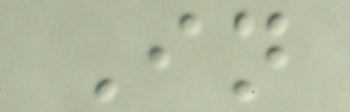In
